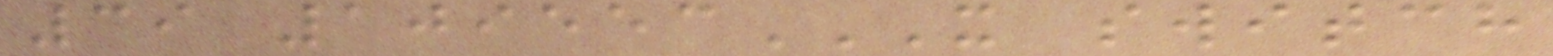39 109553X SWITCH
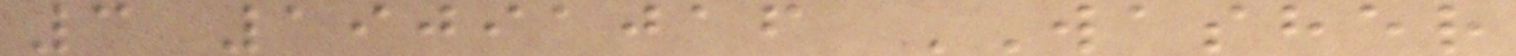3 19091016 WASHER
